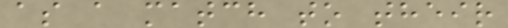as a match to their
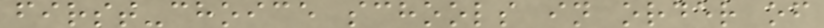first-choice schools in order of
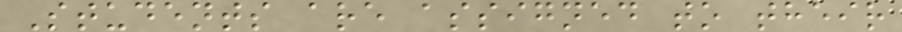Students are assigned to their
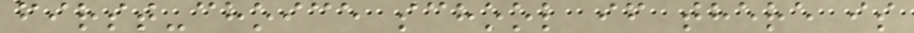first-choice school if there is
